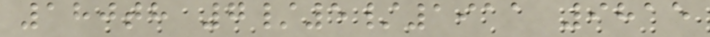180th 7/5/1911 9815
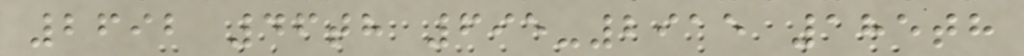2692 46th 695-2915 185th
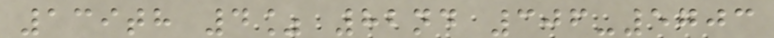139th 4% 82nd 306-5703
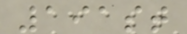191st
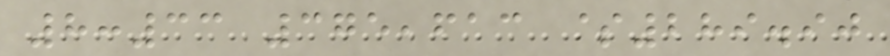8:33 375,613 $289.90
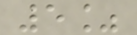5%
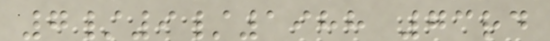7/9/1988 73rd
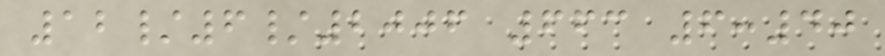12/6/2006 663 6:40
